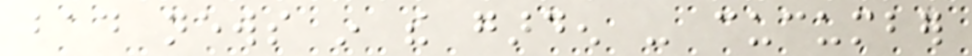bad news in the garden - cucumber
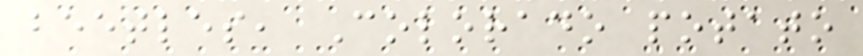beetles, Colorado potato
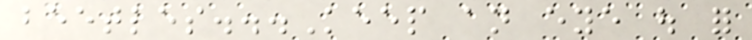beetles...Keep an eye out for
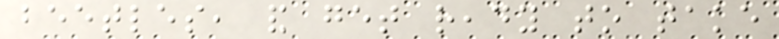beetles, and get ready to take
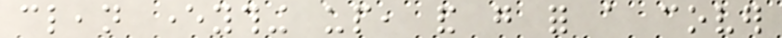clean everything up, and go for a cover
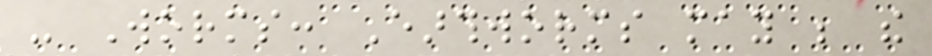- Worms: Earthworms may be the
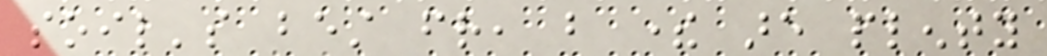soil's best friend, but there are plenty
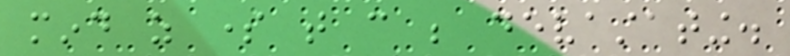mind as some that can be devastating.
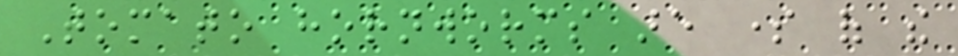Tomato hornworms are some of the
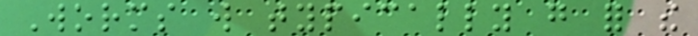Worms will typically go for the
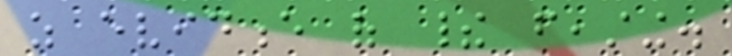as evidence of their feasting.
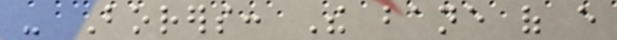- Borers: The bane of every
